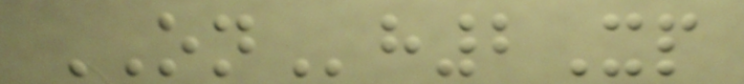ONh2Xp
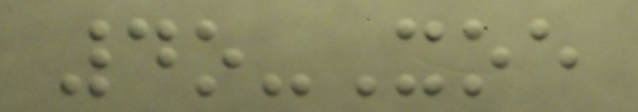4o-Xoe
